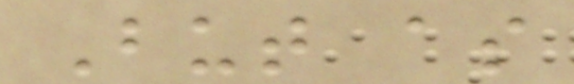But as
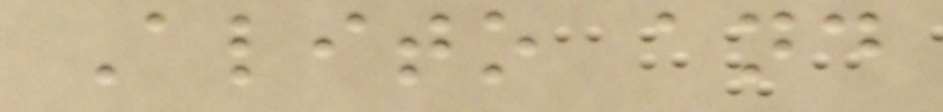Alito and
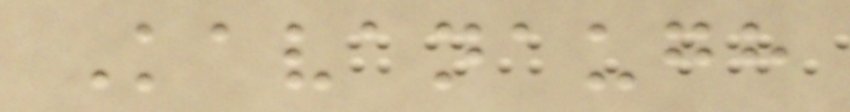Kavanaugh
